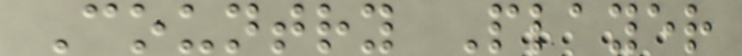Country Player
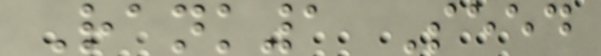Rank1 Seed
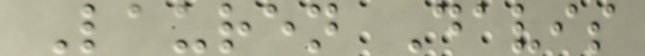Lauren Davis
